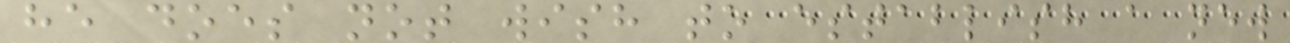he does not wish to establish a new
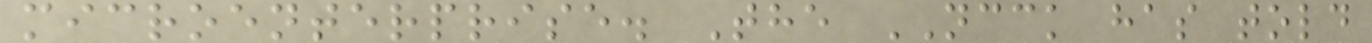microenterprise. The NCCK has told
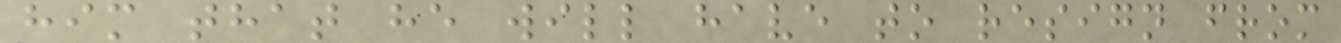him that he will have to resign from
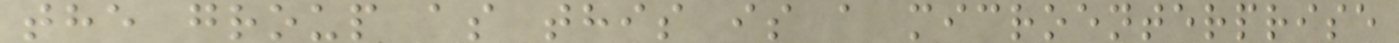the group as this is a microenterprise
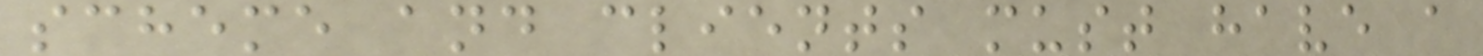scheme and clients must have a
